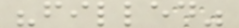"filled"
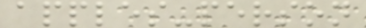apples-person
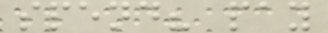spend? pay
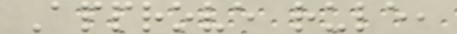Approve rule,
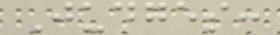Judges:
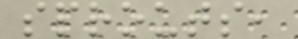sprouts,
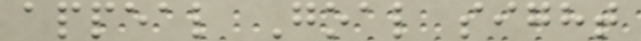appeal Goal sight
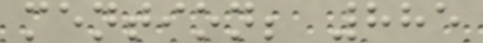mention; 885
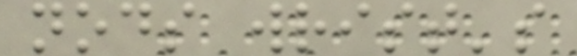nods wrist's
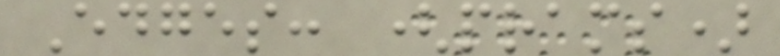Edges: (prams)
